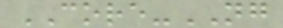CORE-NG
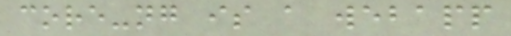core-ng is a webapp
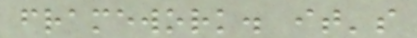framework. it's
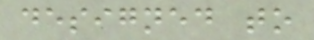designed to
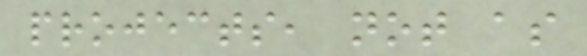projects, not as
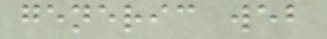generic web
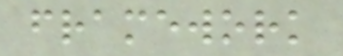framework
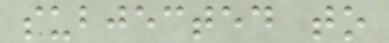subjected to
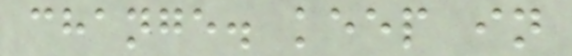change. keep in
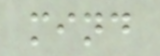mind
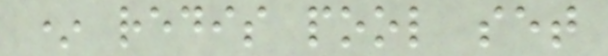* redis pool set
